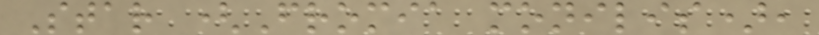Star (Fromia monilis),
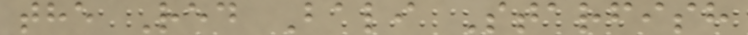the Red Bali Starfish
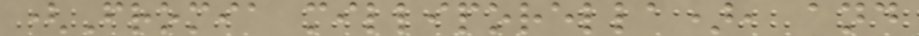(Fromia milliporella), and
